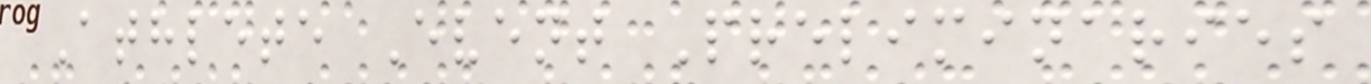Athlete Event Preliminaries
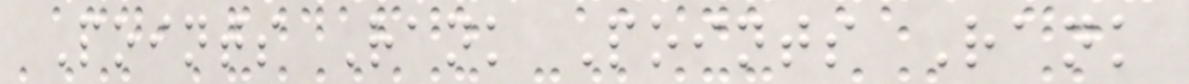Points Rank Points Rank
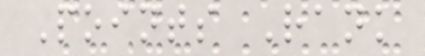Points Rank
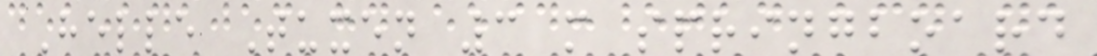Helle Tuxen 3 m springboard
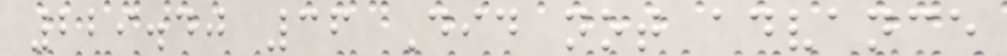229.40 36 Did not advance
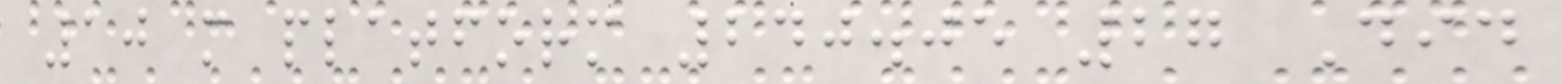10 m platform 240.05 27 Did
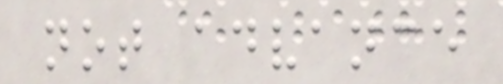not advance
